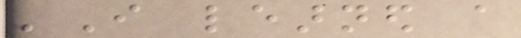'I learned a
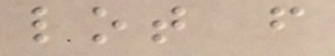lot from
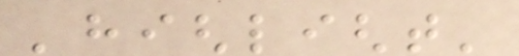'highlight'
